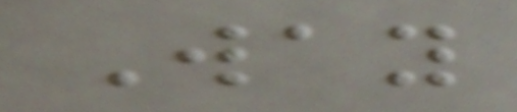Way
